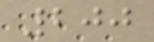200
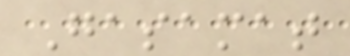Gasamat
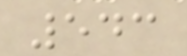543
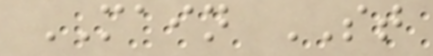MAIN ST
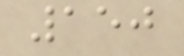150
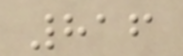816
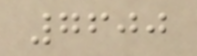7600
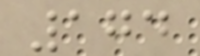174
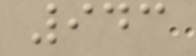943
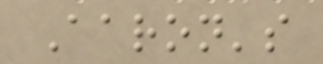Aaron's
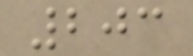203
